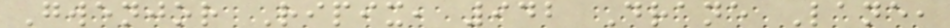Gwenjor Ripix, 942 Drane Lane,
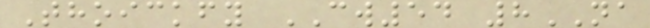Thoickfy CW54 8NA
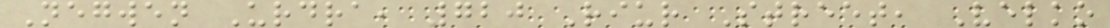Negwen Urdra, 720 Riur Street, Velko
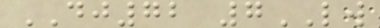DJ72 7LW
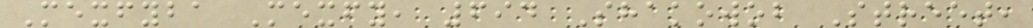Mexfyba Mexfy, 694 Shakowob Street,
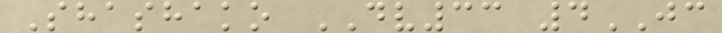Shashako DV33 4JC
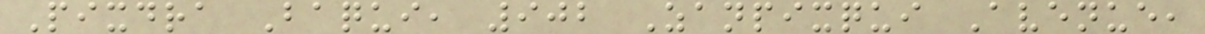Pixdra Baqui, 902 Zanpixqui Avenue,
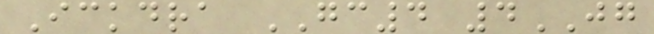Ickdra GC4 4JG
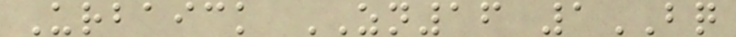Urbaick ZN16 1BQ
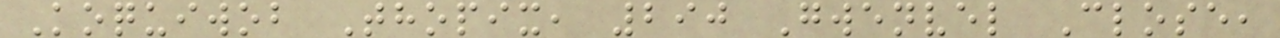Koquiwob Thopix, 290 Gwenvel Close,
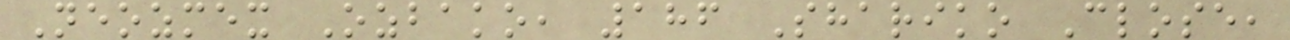Neozmex Ozbako, 186 Shariko Close,
